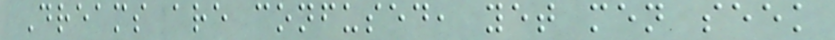Dreams are confused, yet men seek
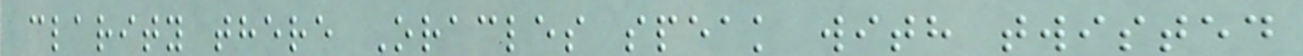clarity there Oracles speak with twisted
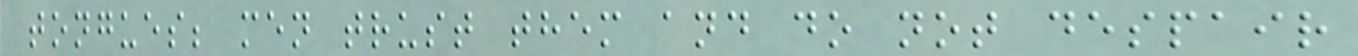tongues; men trust them and do not despair
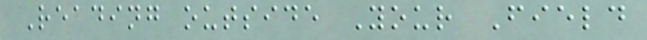Reading outside Your Field
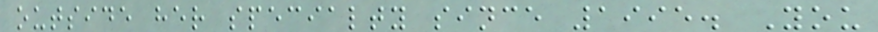outside her specialty since 1995. You
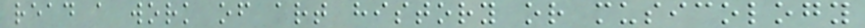read a work of art history or musicology
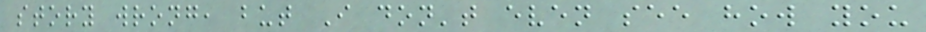story wrong, but I don't even see how you
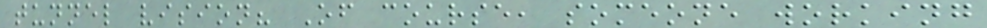tunnel vision? Of course, someone working
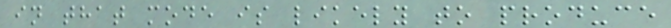in that mode is likely to produce
